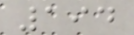194
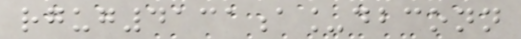rgug4131a_dbconn
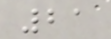21
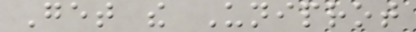Get the Uniprot
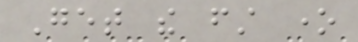Get the first one
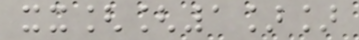xx[[1]]
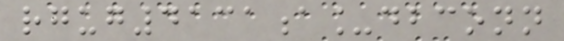rgug4131a_dbconn
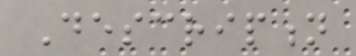Description
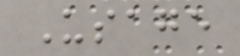Usage
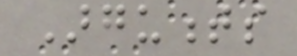Arguments
